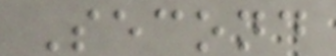Second
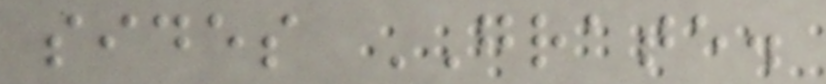sides GRATE.
